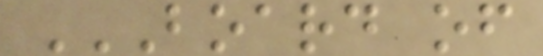BOARD OF
